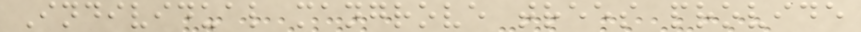Individual mangrove trees provide
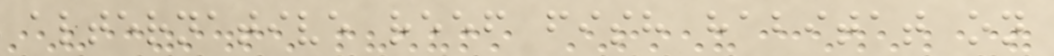alternative reef fish habitat on
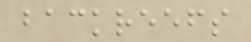backreefs
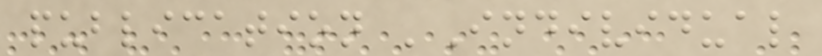publication 'Individual
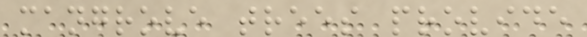mangrove trees provide
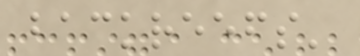backreefs'
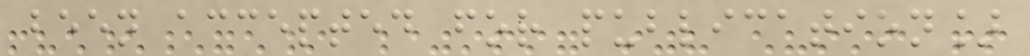been accepted for publication]
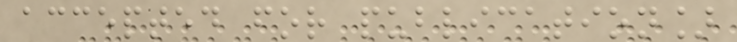accepted for publication]
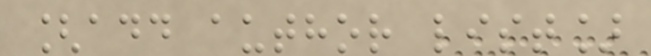[add author list]
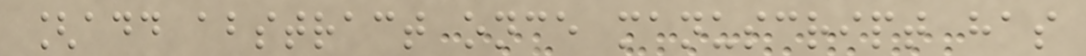[add abstract once manuscript has
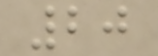20
